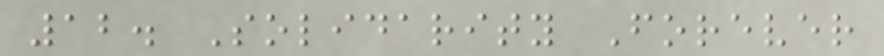12. Solidarity Forever
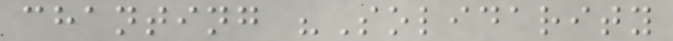chanting "Solidarity
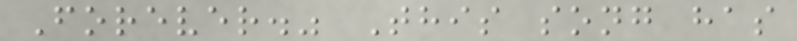Forever." This song has
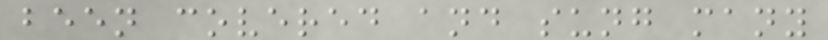been covered and sung many
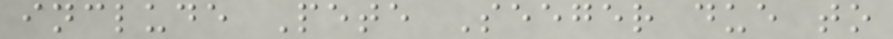include Pete Seeger due to
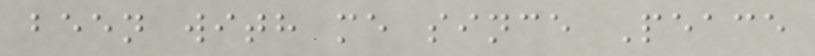been with me since Peace
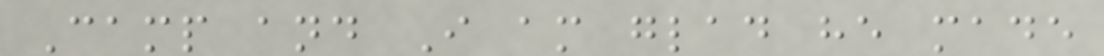Camp and I am glad he made
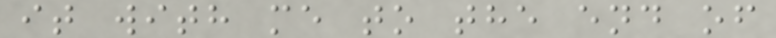it with me to the end of
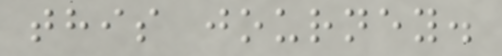this journey.
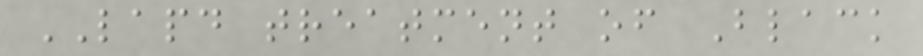LAPD treatment of Black
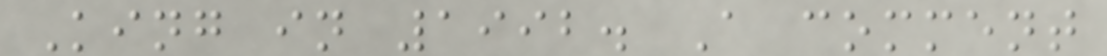King in 1992. A comment
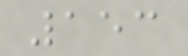153
